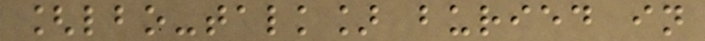[lbo-talk] buried in
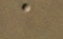a
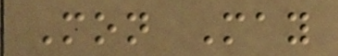Mon May
